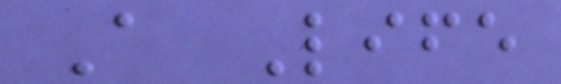A Life
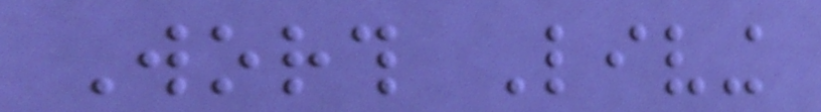Worth Living
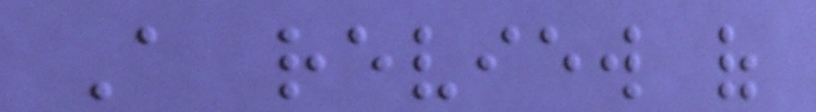A review of
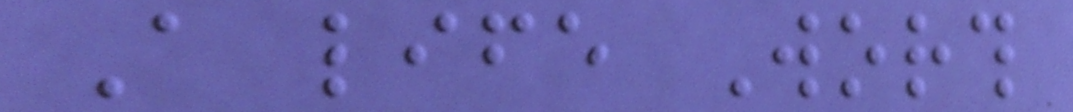A life Worth
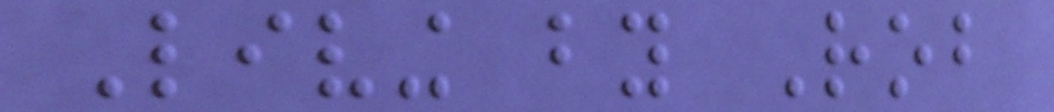Living by Rob
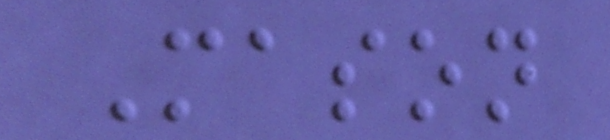Mason
